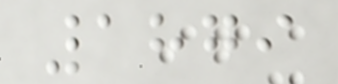1879
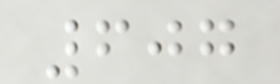607
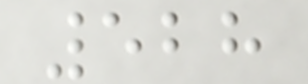528
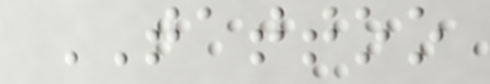TATTOO
